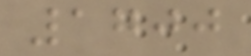1700
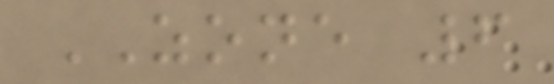ZONE 6
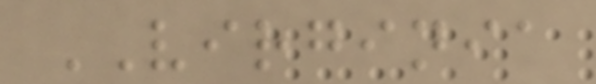VIRGINIA
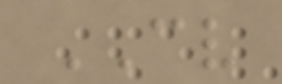CV
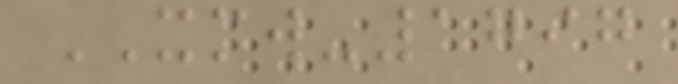XMW-1797
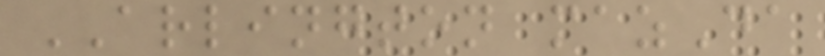ARLINGTON mazDa
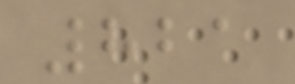821
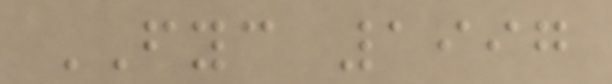FYC 1997
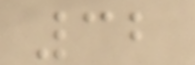32
